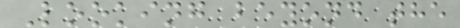Looking beyond the
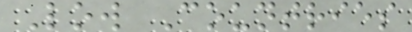Low Countries
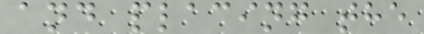and placing the
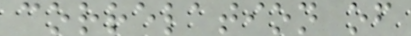correlation of
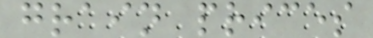grain prices
